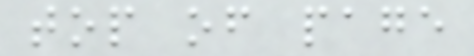top of page
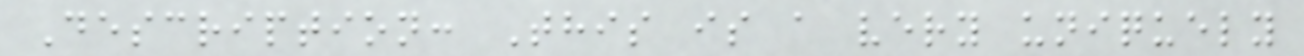Description: This is a very uniquely
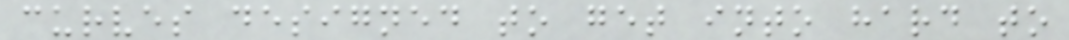curves designed to get into hard to
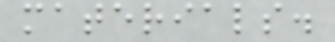materials.
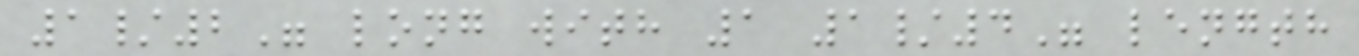1/2" long with 1 1/4" length
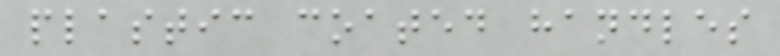plastic coated handles
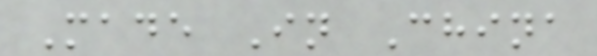Made In China
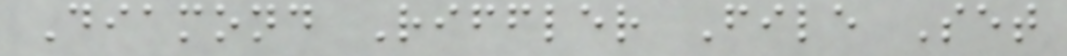Diamond Riffler File Set
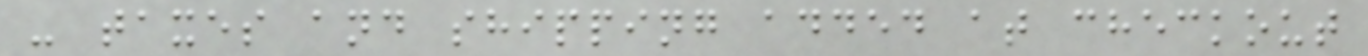- taxes and shipping added at checkout
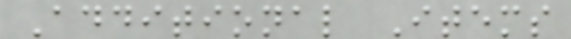Additional Items
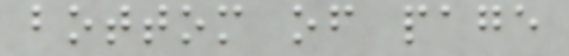bottom of page
